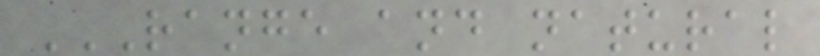RANGE AND NATURAL
